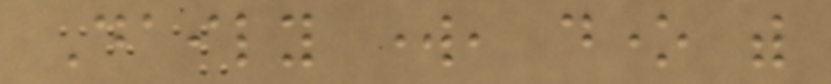Daily work, done with
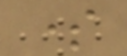some
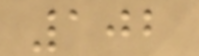102
